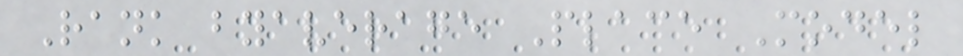Rank byaverage Place Model
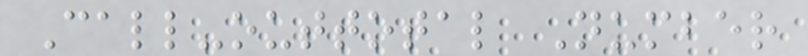Call-outtotal Number
